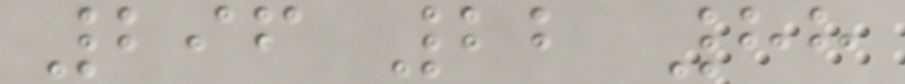296 22 88
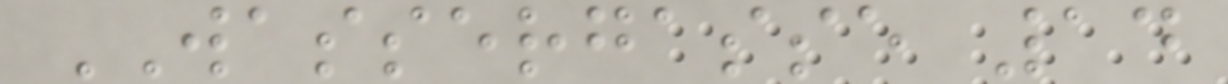WASSERGASSE 14
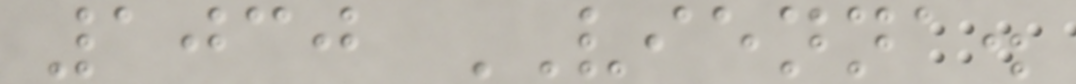1030 VIENNA.
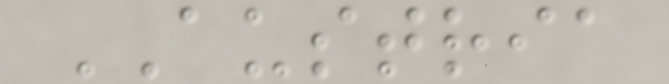AUSTRIA
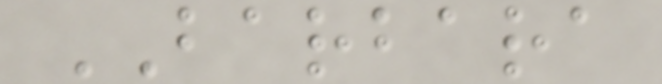BARBARA
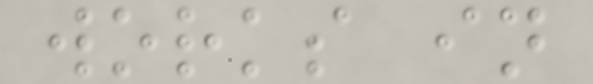works in
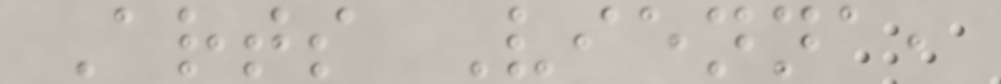Arts Vienna,
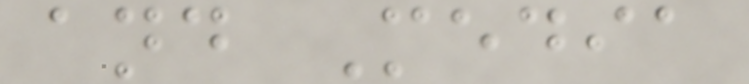and Media
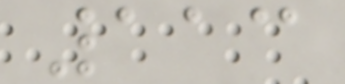113
